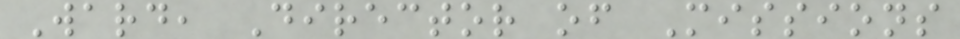Ward, Director of Missions
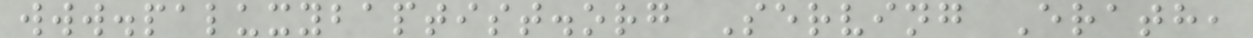www.paluxybaptist.org Serving Erath,
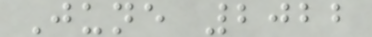June 2022
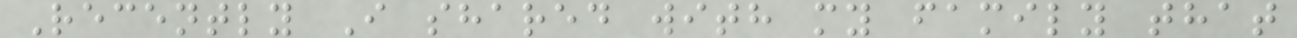Recently I shared with my family that
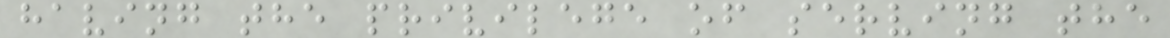having the privilege of serving the
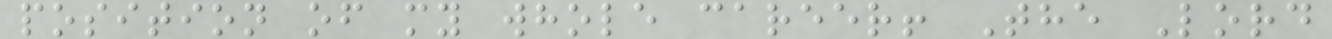position of my whole career! The Lord
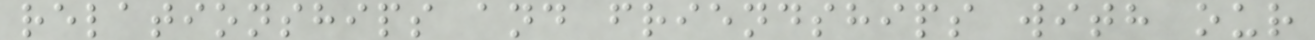relationships and friendships with our
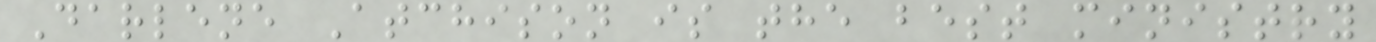Darlene Atchison is the best ministry
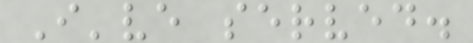I've served.
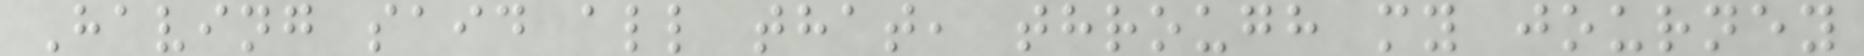Having said all that, through my journey
